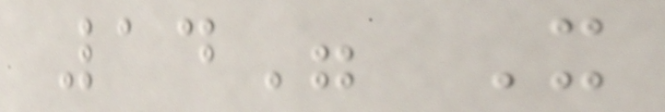14" X
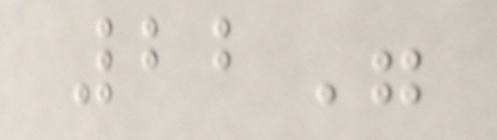22"
